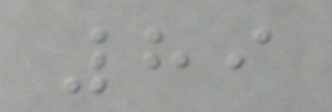89
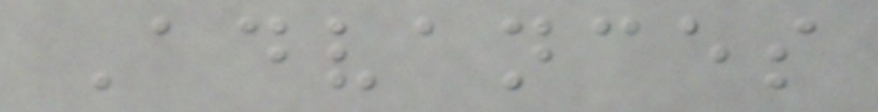Advances
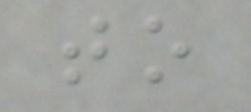to
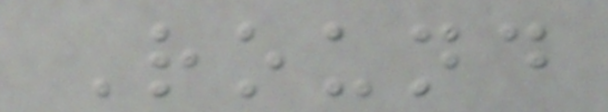Round
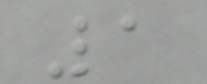1
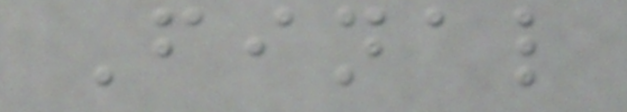Final
